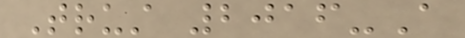Trust 2016-A
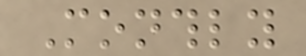Monthly
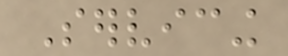Servicing
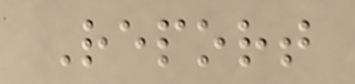Report
